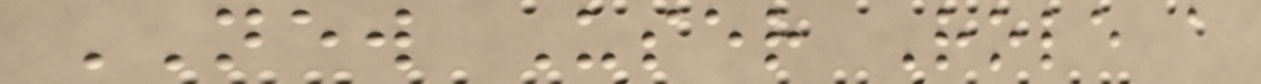NEW User Role a
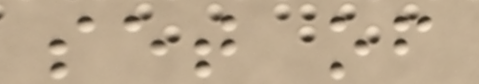set of
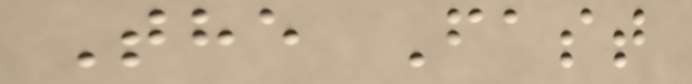The Fast
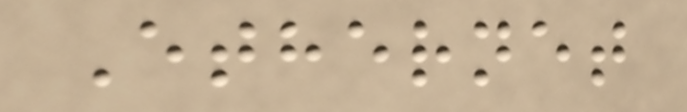Ethernet
